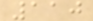110
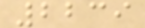2239
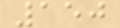150
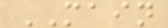MAIN
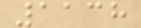1138
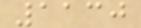1130
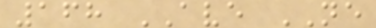168 AVE NE
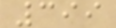399
